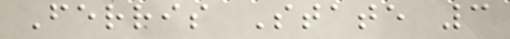Ferris State 3
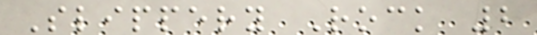Slippery Rock 2
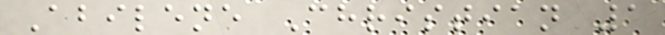Abilene Christian 1
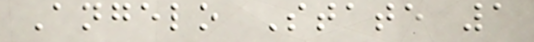Angelo State 1
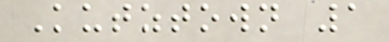Kutztown 1
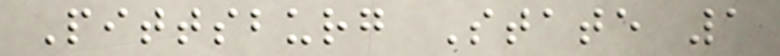Pittsburg State 1
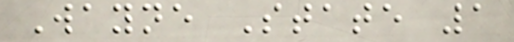Wayne State 1
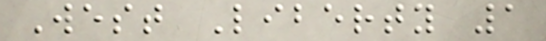West Liberty 1
